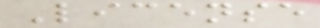License
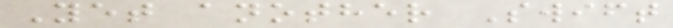Yet another Swift
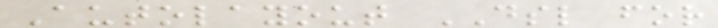Autolayout DSL for
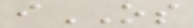iOS
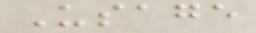Usage
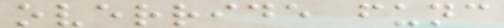override func
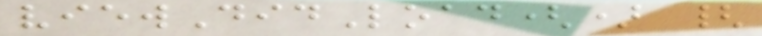viewDidLoad() {
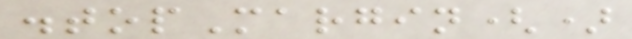.topMargin()
